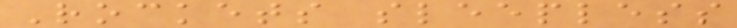Rockets sleepless
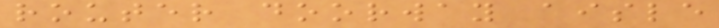router doorway aisle
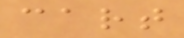cart
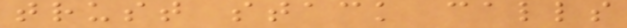trust stack calls
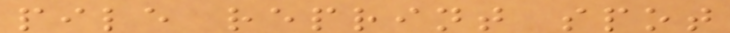pile reprint spot
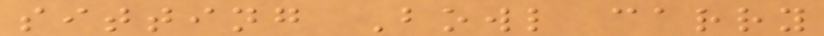sitting Bowl carry
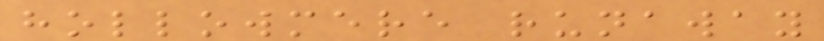hollowmere runaway
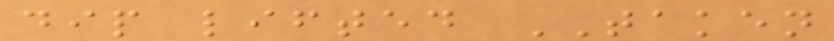dip lifted TAKEN
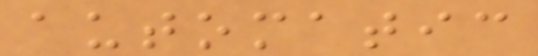automatic
